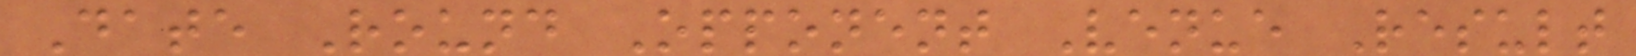Date Round Opponent Venue Result
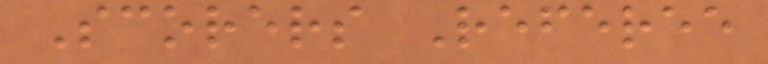Scorers Referee
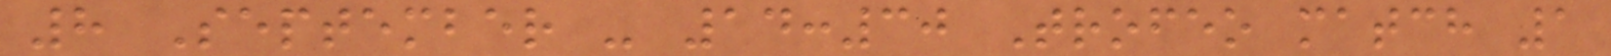8 September - 14:30 Trofeo match 1
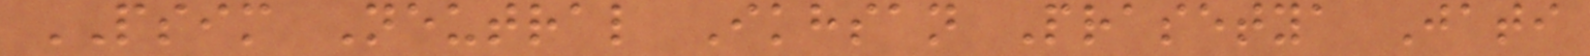PSIM Neutral Ikhsan Prasetya Jati
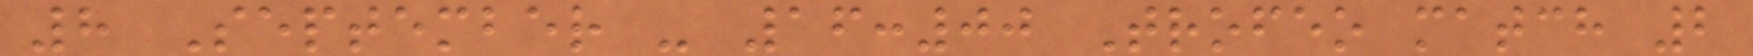8 September - 16:00 Trofeo match 2
